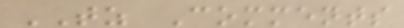TZ Comments
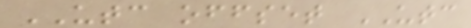UTC offset UTC
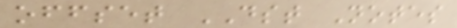offset DST Notes
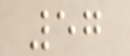57
